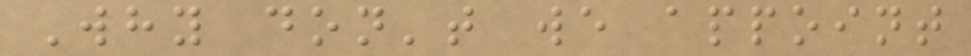Why don't we appoint
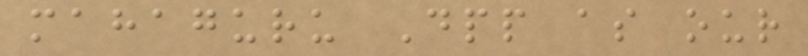mahaguru Dpp as our
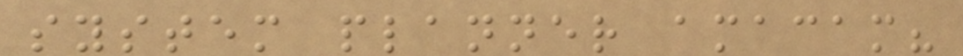system planner amacam?
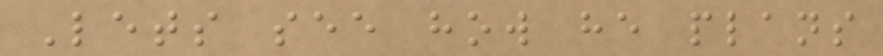Lets see how he plans
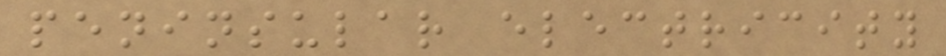peninsular electricity
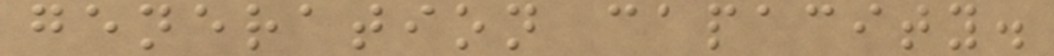generation capacity.
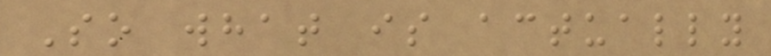So what is actually
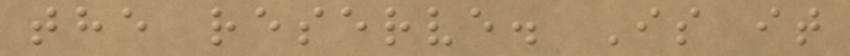the reserve. Is it
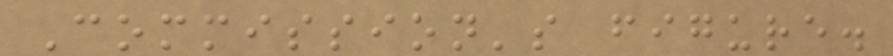Commission's figure.
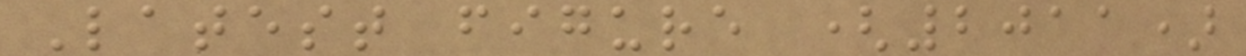Latest figure (2011)
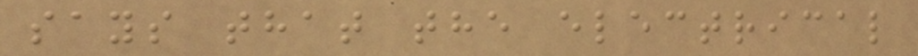says that the electrical
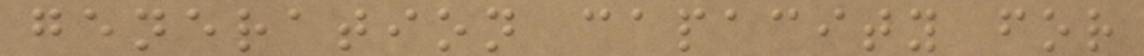generation capacity for
